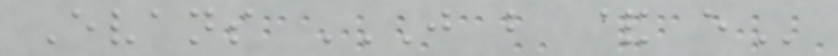Evans J B & E
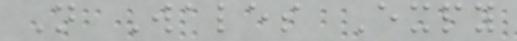N Wales Expy
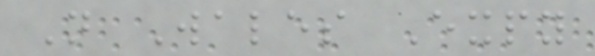N Wales Expy
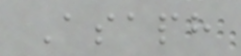Asaph
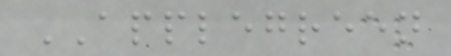APPLEGREEN
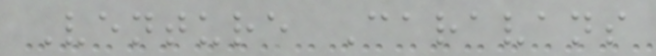Venture Caravans
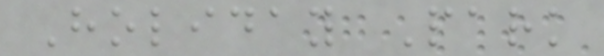Holiday Park
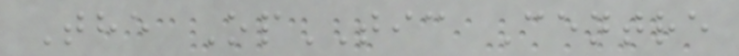The OpTIC Centre
